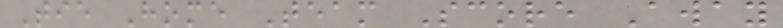Tie Home Team Score Away
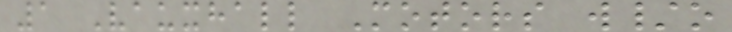1 Vauxhall Motors w/o
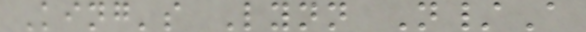King's Lynn N/A
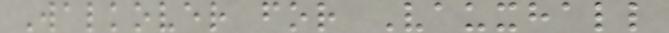Walkover for Vauxhall
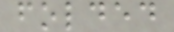folded
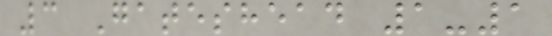3 Gateshead 1-1
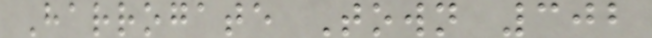Harrogate Town 302
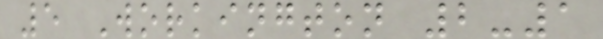5 Workington 2-1
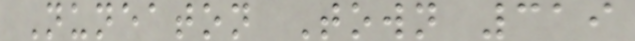Nuneaton Town 319
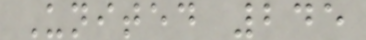United 245
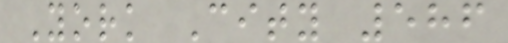York City 586
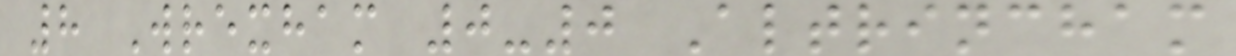8 Wrexham 0-0 Altrincham
